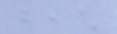beach
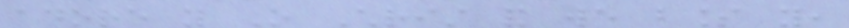adore you O Christ and we bless you,
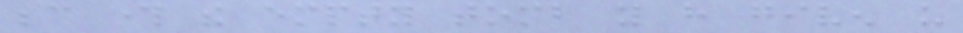because through the empty tomb you have given us
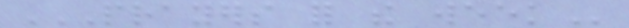PRAYERS FOR THE WEEK
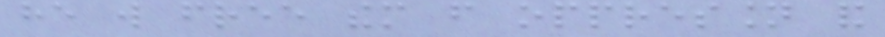he will free them from oppression and
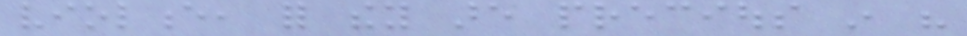violence, for they are precious in his
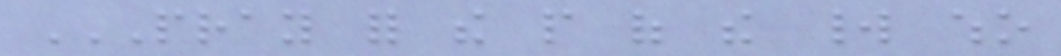PRAY FOR THE PEOPLE OF THE WORLD WHO
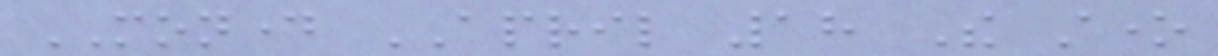MONDAY APRIL 18 The stone
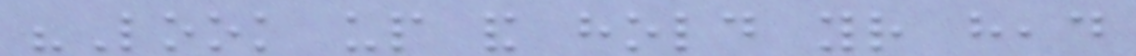"Look up and hold your head
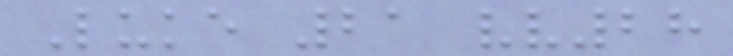Luke 21 vv28
